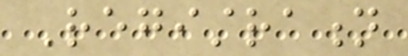Registration
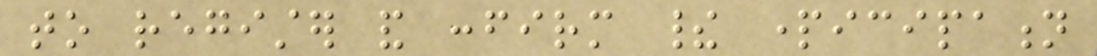to register and confirm their participation
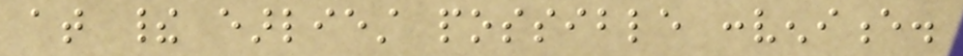at their earliest possible convenience.
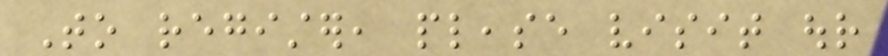To register, please visit our
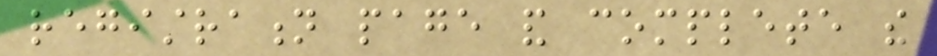registration page and complete the
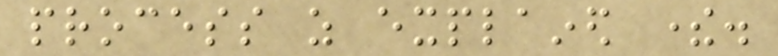process as explained there.
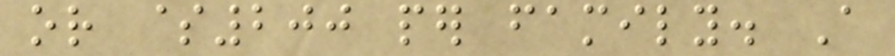or $200 per family. A
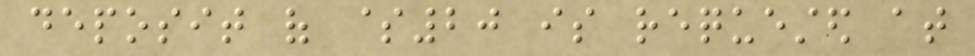deposit of $20 is requested at
